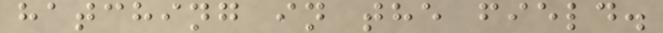hatching in the field.
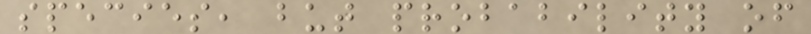species, but probability of
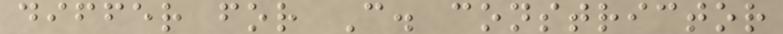differ for C. constrictor
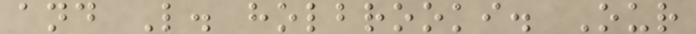and L. holbrooki. Our
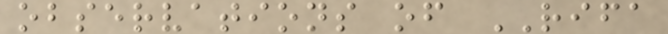observations of RIFA
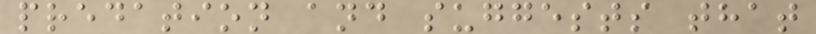predation and suggests that
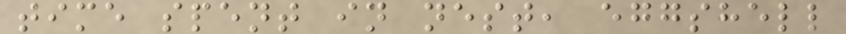time spent in nest, eggshell
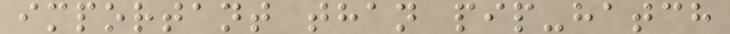important than pip-hatch
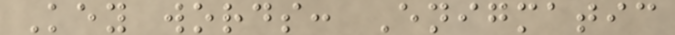Key words: Enigmatic
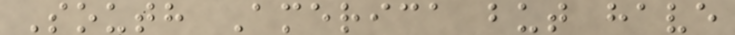South America but have
